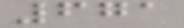671
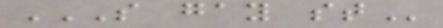S GAY ST
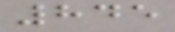845
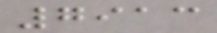7913
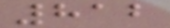812
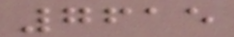7615
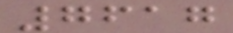7617
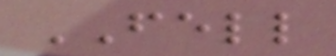FELL
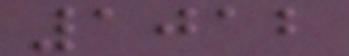1012
